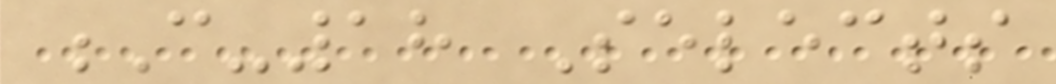C-18 Selects
